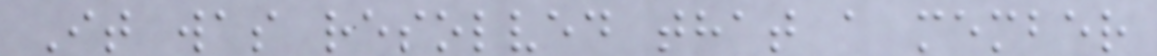It was resolved that a member
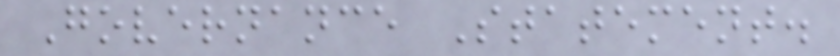Governance Statement.
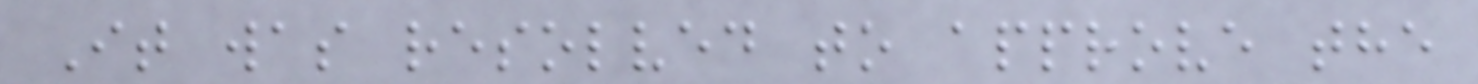It was resolved to approve the
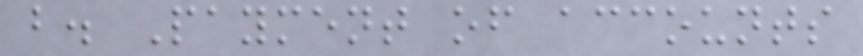b. Payment of accounts
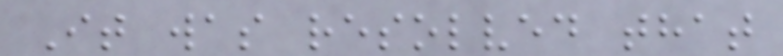It was resolved that
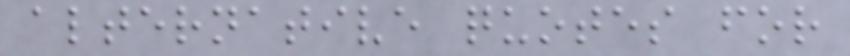alternative quotes for
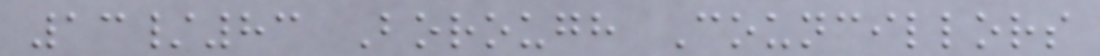13/83 Borough Councillors
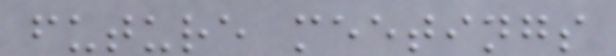future meetings
